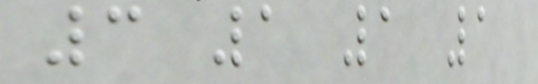3 1 1 1
